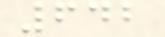642
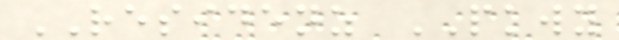RESIDENZ PKWY
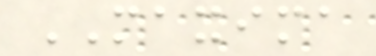MAXIMA
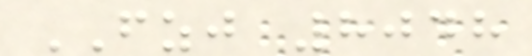FZJ 8048
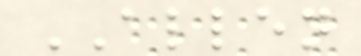ALLEN
